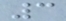3
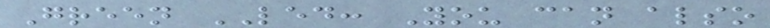Green LED: You can also
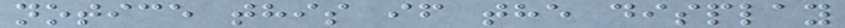notice this if the display
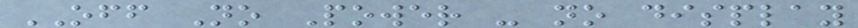OFF No Power - no display
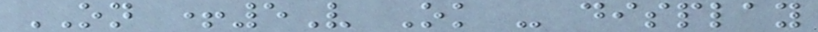ON +5V Ok - display
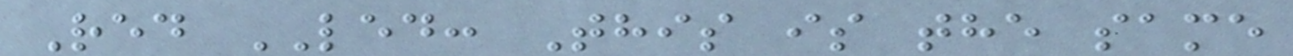Red LED: This is the same
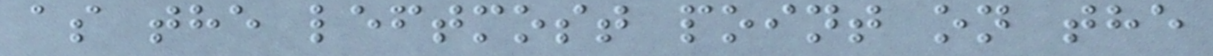as the leftmost point on the
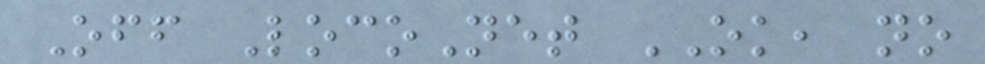Off LocoNet OK, no
